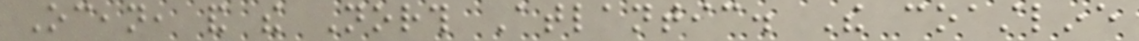Ocean, and the North Atlantic. The coastline
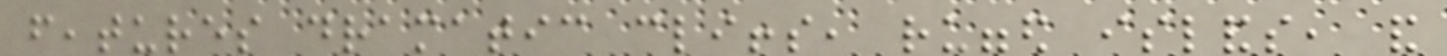features dramatic cliffs, rugged islands, and
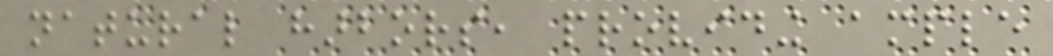natural harbors, providing ample
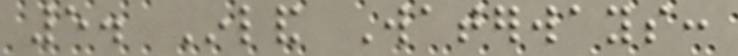5. Inland Waterways:
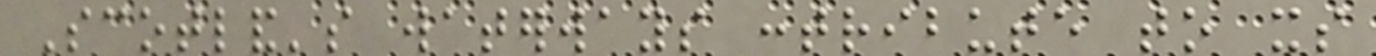Scotland's waterways contribute to its
